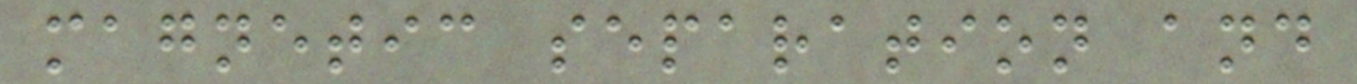magnetic separation and
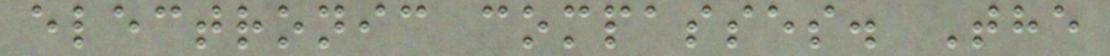electronic compasses. The
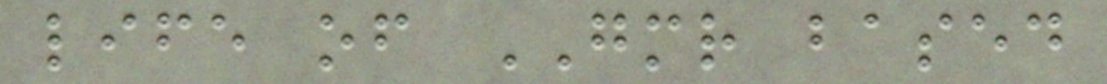life of GMR based
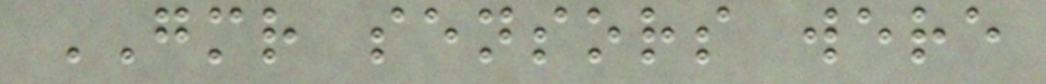GMR sensors were
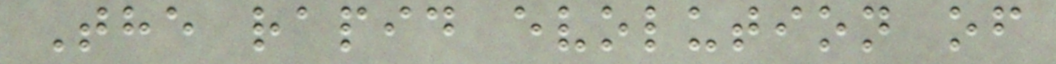The rapid evolution of
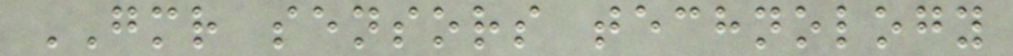GMR sensors technology
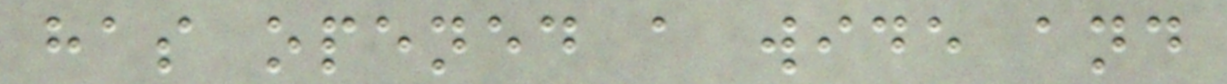has opened a wide and
